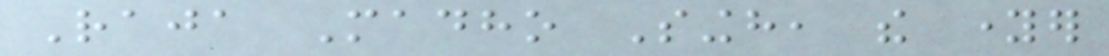Raja Madho Singh, the younger
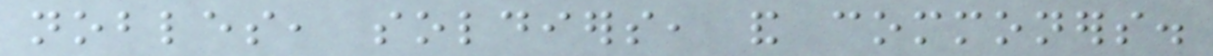nobles, soldiers, and commoners.
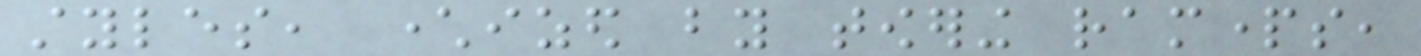styles, characterized by towering ramparts,
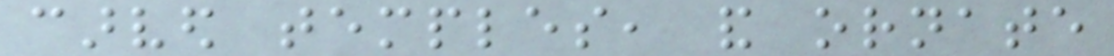carved temples, and ornate
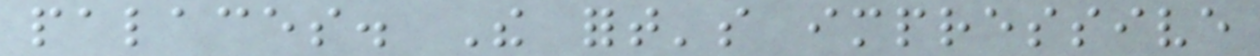palaces. The fort's impressive
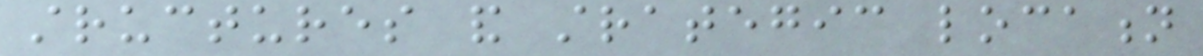structures and strategic location
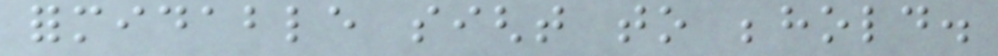formidable sight to behold.
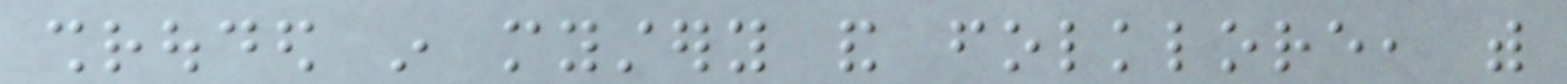shrouded in mystery and folklore, with
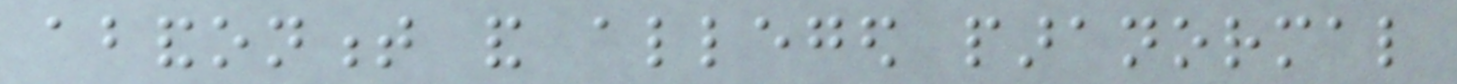abandonment and alleged paranormal
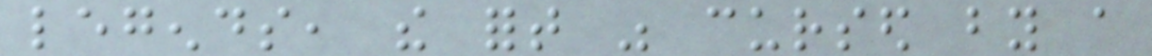legends, the fort was cursed by a
